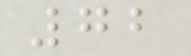72
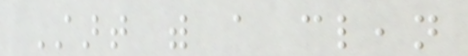Start with a clean
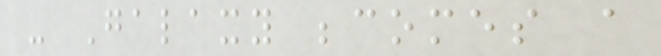- Galaxy becomes a
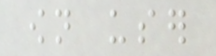own user
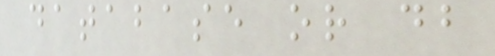database or db
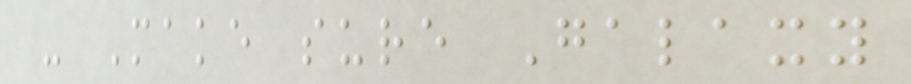- Make sure Galaxy
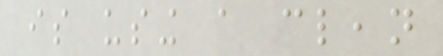is using a clean
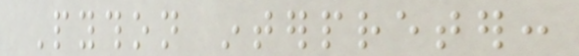Python interpreter:
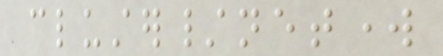cluster/network
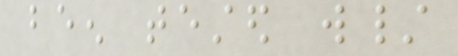been tested w/
